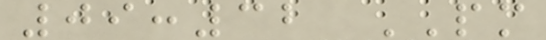09:32 PM
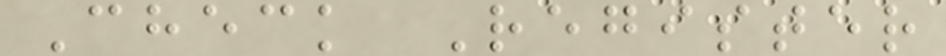Check Register
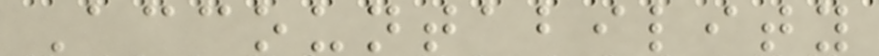Accountability
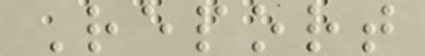Report
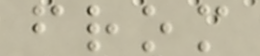from
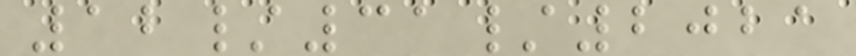12/31/2021
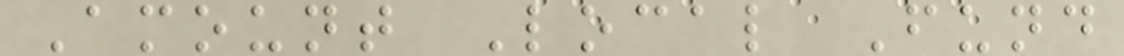Amount Local Fund
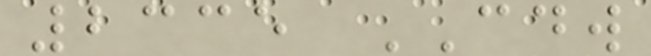2335 CDW
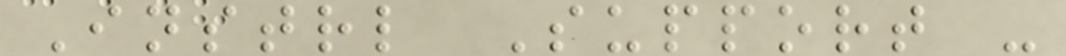Instrl Support -
